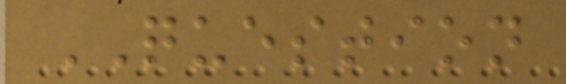QUESTION
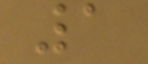1
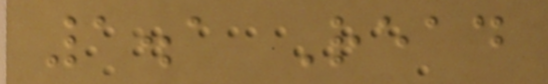1.1 Read
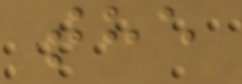the
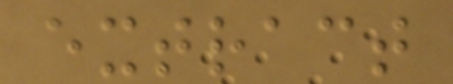extract
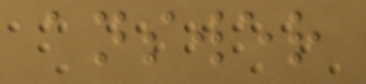answer
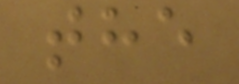the
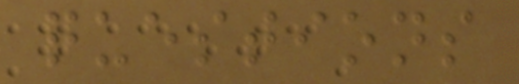questions
